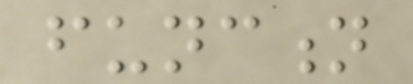function
